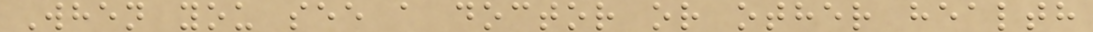When you see a doctor or other health
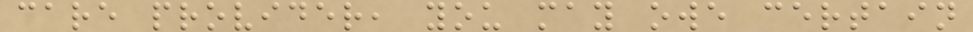care provider, you may owe certain
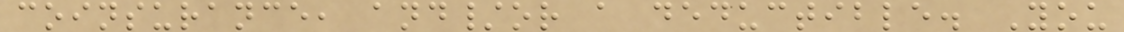coinsurance, and/or a deductible. You
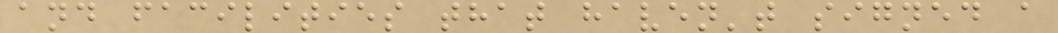and facilities that haven't signed a
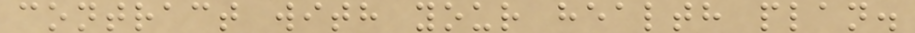contract with your health plan.
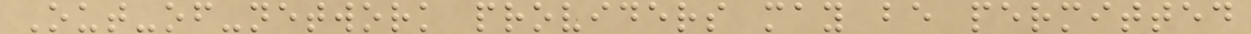Out-of-network providers may be permitted
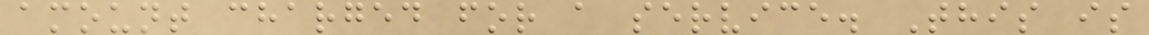amount charged for a service. This is
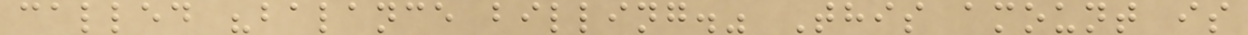called "balance billing." This amount is
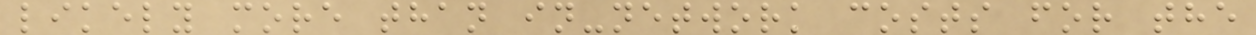likely more than in-network costs for the
